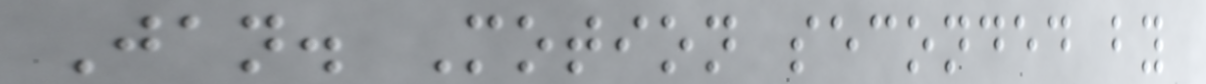Jan. Motion seconded by
